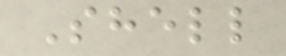Shell
